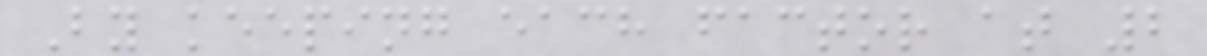By keeping each factor at 2
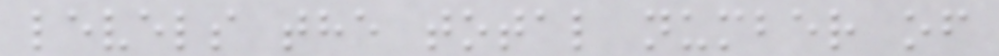levels the total number of
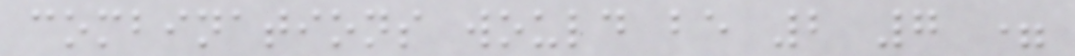combinations would be 2 7 =
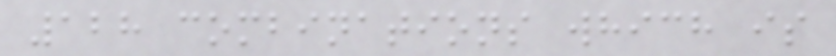128 combinations which is
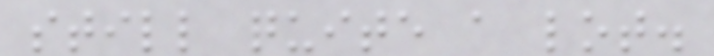still quite a lot.
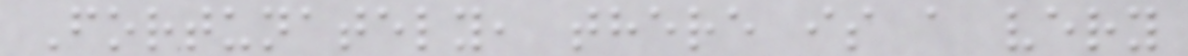Fortunately, there is a very
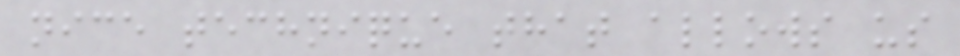nice technique that allows us
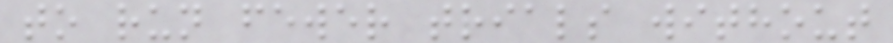to run fewer trials without
